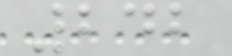242
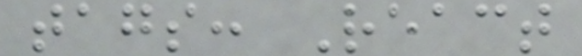tags: React
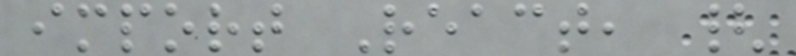import React, {
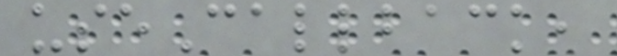useCallback,
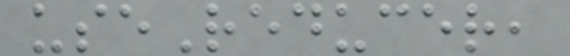useReducer,
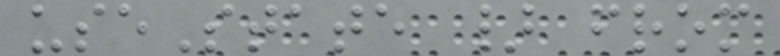useState } from
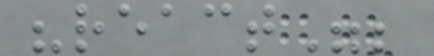"react";
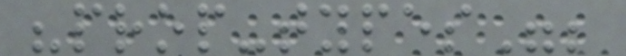"prop-types";
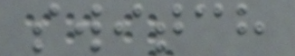switch
